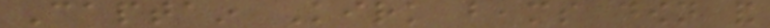Captain Kirk beams down and
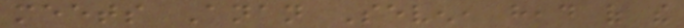meets Anan Seven, head of the
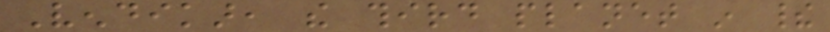Vendikar, the third planet in their
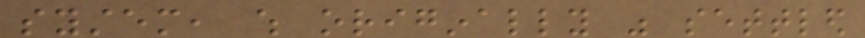system, which originally was settled
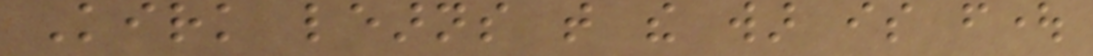Kirk learns that the war is fought
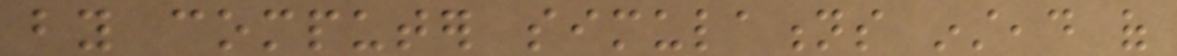by computer simulations instead of
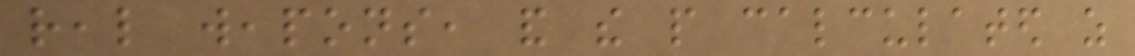real weapons, and the people calculated as
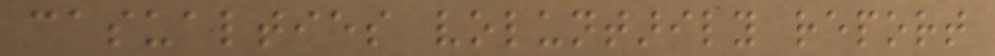casualties voluntarily report
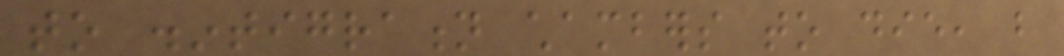to disintigration chambers to die, but
